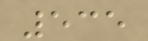535
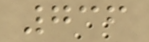736
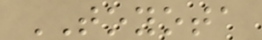TOYOTA
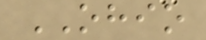OHIO
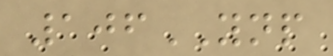106YNP
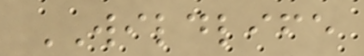WILDLIFE
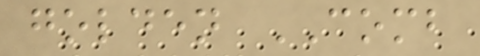golden COMB
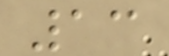13
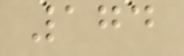174
